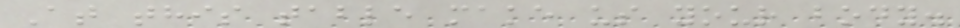At this table make us your body.
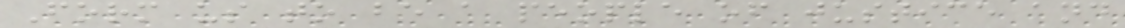Form us to be a people of justice and
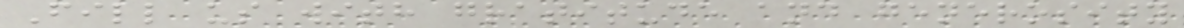Fill us with gratitude and generosity
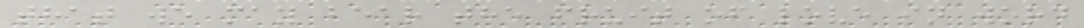that we may bear the fruit of love in word
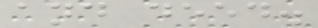and deed.
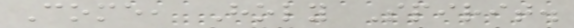Come, Holy Spirit.
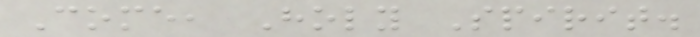Come, Holy Spirit.
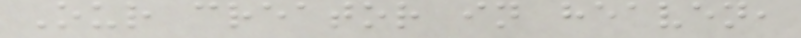Our creator in heaven,
